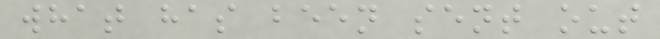what has been sent out
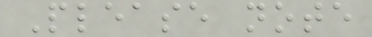Please note
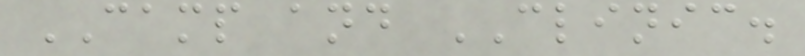CAMP and CLINIC.
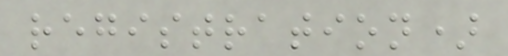registration)
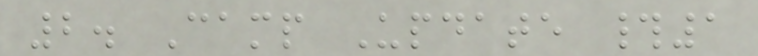2. Camp Update #1
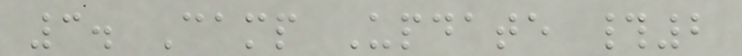3. Camp Update #2
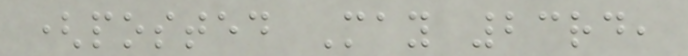(posted May 23rd,
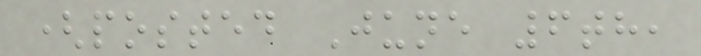(posted June 6th,
